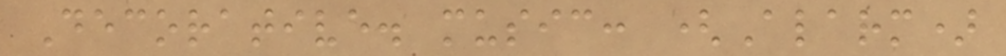Decorative. music: (Alarm)
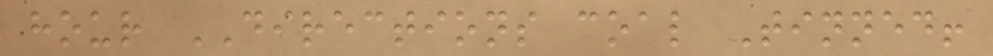hour DIRECTIONS coal Tinned!
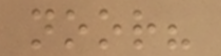noor?
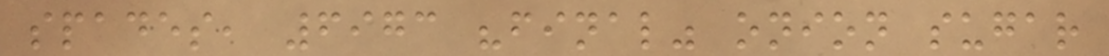spades, 6973 "final" onion sugar
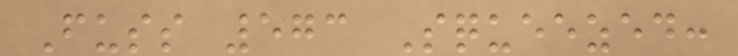Fuss 573 Squeezed:
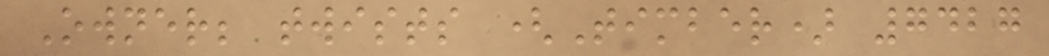Owner; twists (Timber) 7427
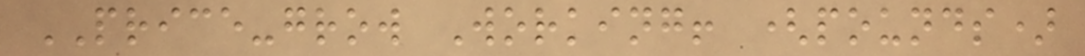PRICE-grow Working! (pounds)
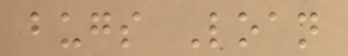bugs Loan
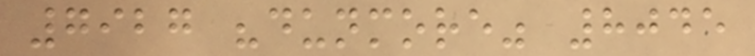7927 "dunmore" 8045
